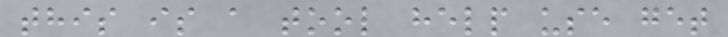this is a tool help use get
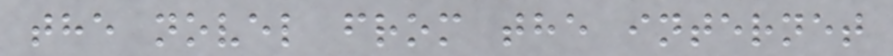the novel from the internet
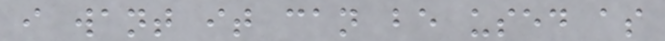i want it can be used as
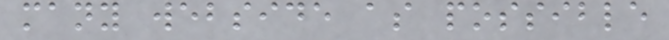many webside as possible
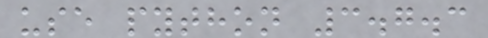use python 3.7.3
